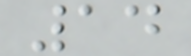14
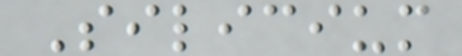Silicium
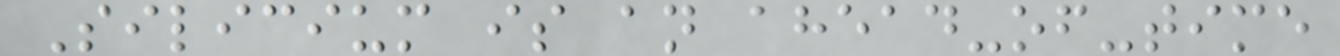Silicium is an ahead-of-time
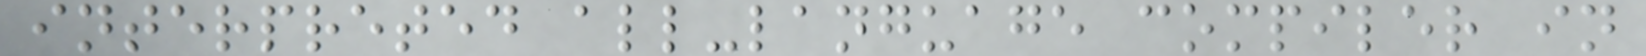interpreted all-language compiler in
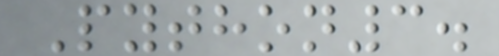Python3.
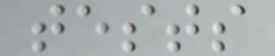tests
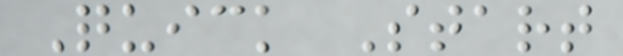Quick Start
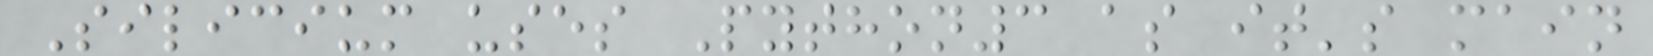Silicium uses Python3 as it's main
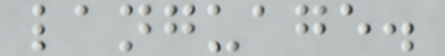language.
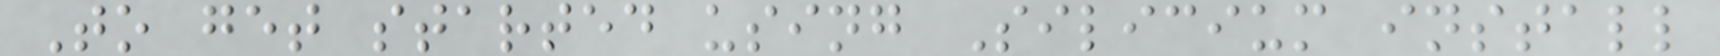To get started using Silicium install
